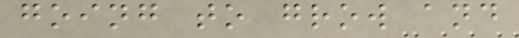going to grow and
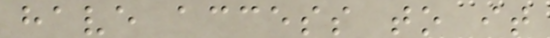have access to it
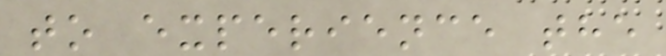to experience the
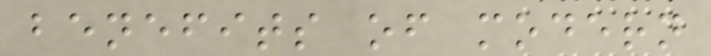benefits of modern
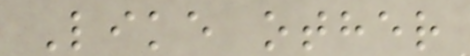Like other
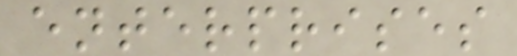enterprises
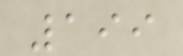199
